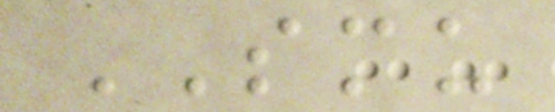SMU
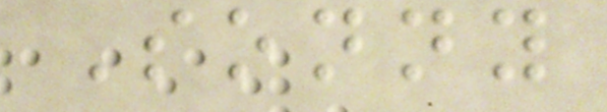Sonny
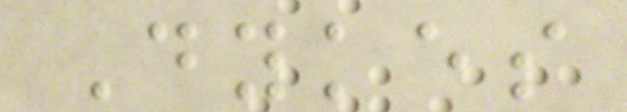Dykes
